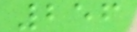256
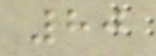80
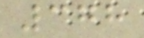378
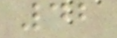42
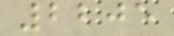2205
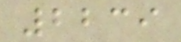2239
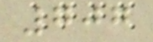707
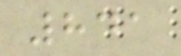841
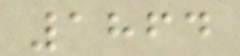1864
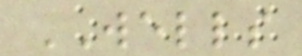WELLS
